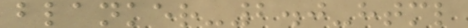blanker-2.0-html
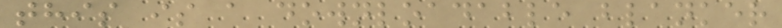this is a downloadable blanker
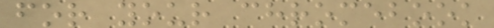for your chromebook
